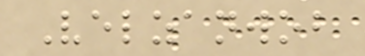Velzanwob
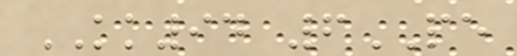KK94 6PE
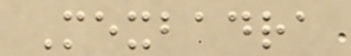Mexbadra
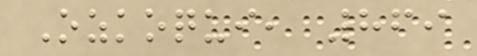Ozkoqui, 869
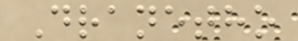Dranetho
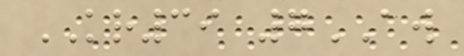KR39 7AW
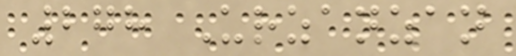278 Urzanzan
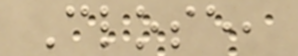Close,
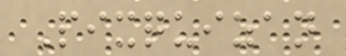Pixquizan
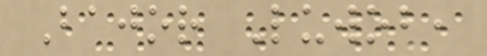Bajor Luwob,
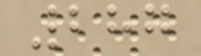287
